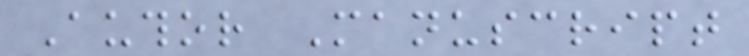Author Manuscript
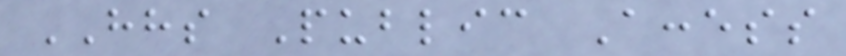HHS Public Access
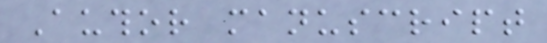Author manuscript
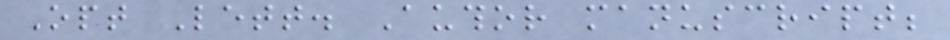Opt Lett. Author manuscript;
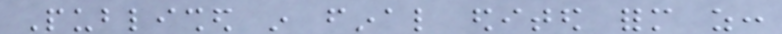Published in final edited form as:
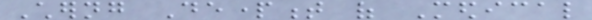Cherng Department of Medical
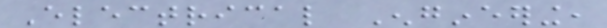Electrical Engineering,
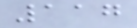117
